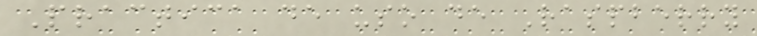Practica de uso de Raspberry
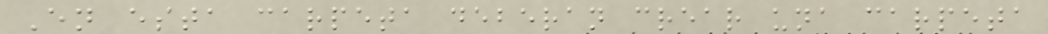En esta carpeta deberan crear una carpeta
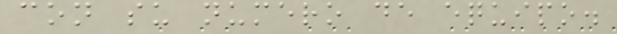con su numero de equipo.
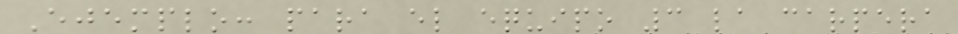Ejemplo: para el equipo 3 la carpera
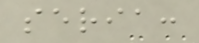seria:
